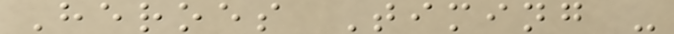Heroes Timing -
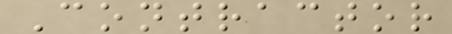Contractor
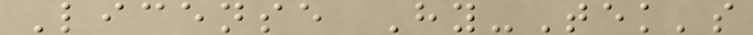License Hy-Tek's
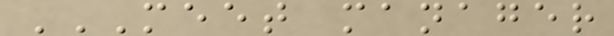MEET MANAGER
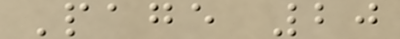Page 20
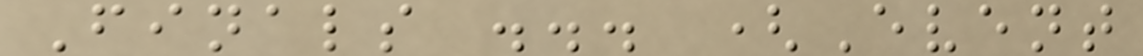Finals ... (Event
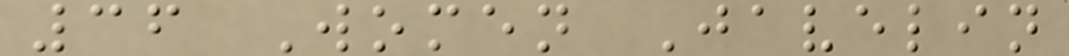36 Women Javelin
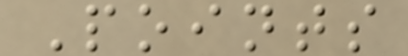Points
